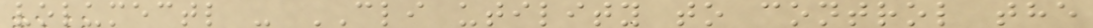volumectl - CLI utility to control the
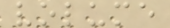volume
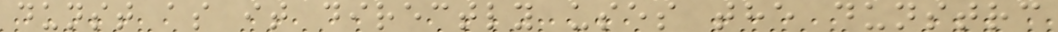dunst as it directly uses the dunstrc
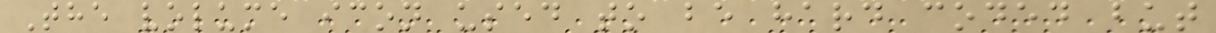The volume icon used to be hard coded but
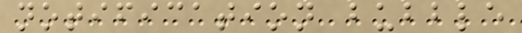notification bubble
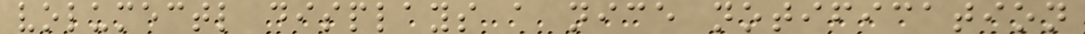volumectl displays a nice notification
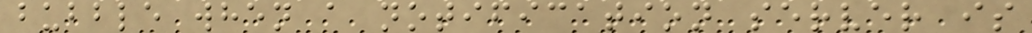bubble when a notification server is
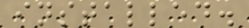installed.
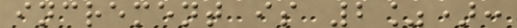increment is 2%):
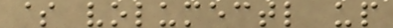$ volumectl up
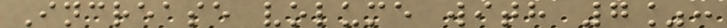Increase volume with 7%:
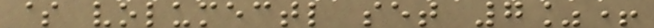$ volumectl set 7%+
